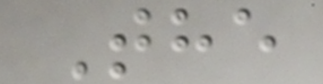The
